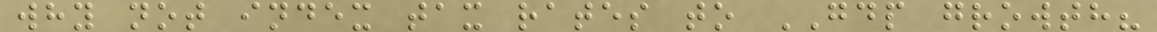why not index tax rates to GDP growth?
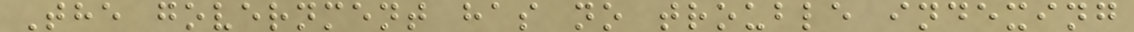The government has no trouble indexing
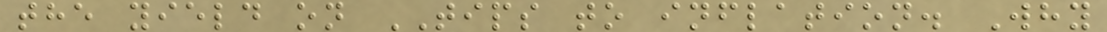the yield on TIPS to inflation. Why
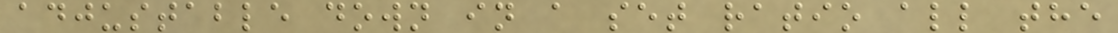adjustable down in a set ratio all the
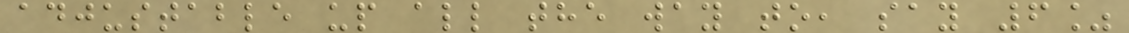adjustable up all the way to, say 6%
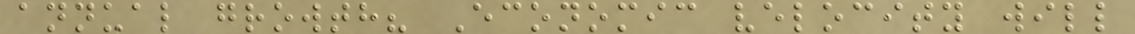annual growth? Economic velocity will
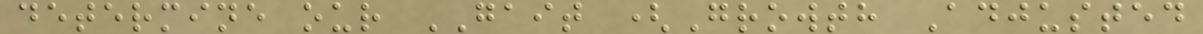determine our GAIT (Growth Adjusted
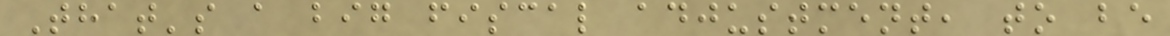That's a big fiscal adjustment, to be
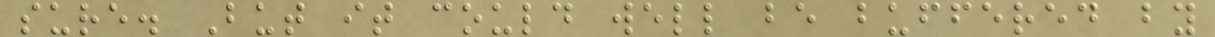sure. But it could well be buffered by
